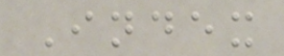Index
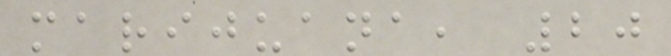marijuana, 20
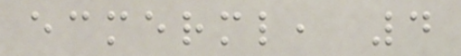ecmerml, 4
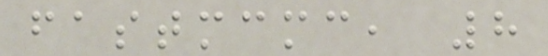fastmcmc, 8
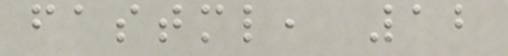fastml, 12
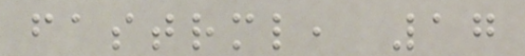fastrml, 17
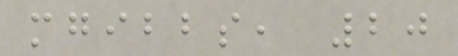mgibbs, 20
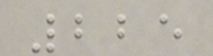225
